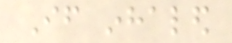If inhaled
